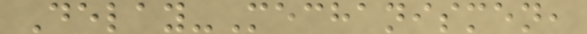Delay-Mechanismen,
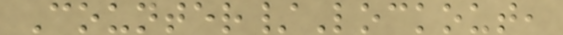Counter/Lockout,
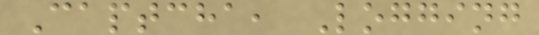Captcha, Logging
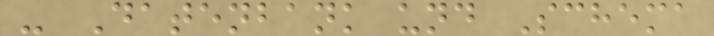- Datenbank und Schema
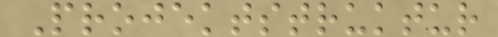Projektstruktur
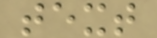text
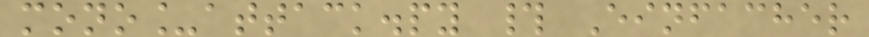mono_attack.py # Einfacher
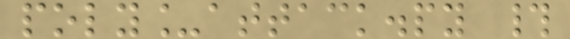poly_attack.py #
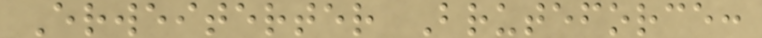Erweiterter Bruteforce:
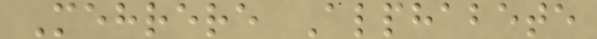Mehrere Alphabete
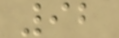92
